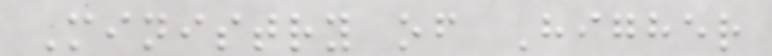Ministry of Higher
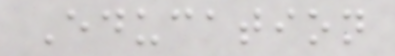Education
